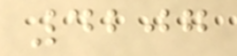4207
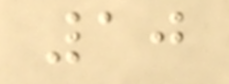10
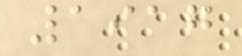1917
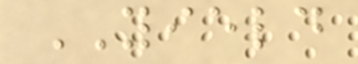YIELD
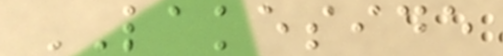LAKESIDE
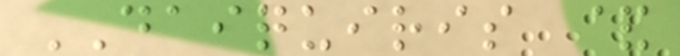DAIQUIRIS &
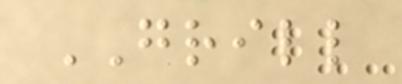GRILL
